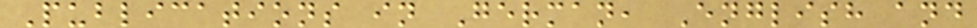Publications in German, English and
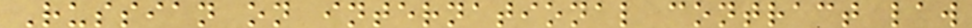Russian on international contract law
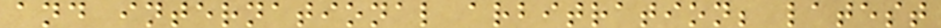and international arbitration; latest
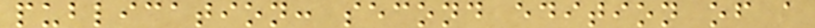publication: second edition of a
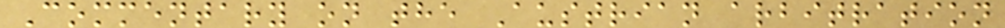Commentary on the Austrian arbitration
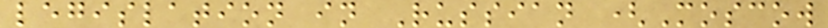legislation in Russian (Moscow
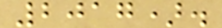2017).
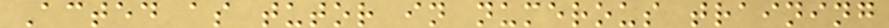Acted as tutor in numerous training
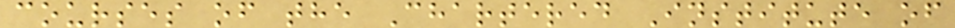courses of the Chartered Institute of
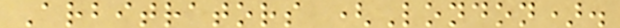Arbitrators (London).
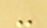-
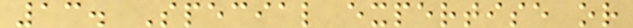13. Special expertise or
